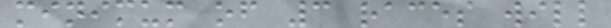minimum of 3 races will
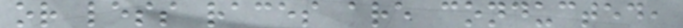or less races are conducted,
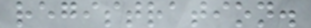registration.
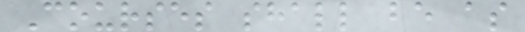Courses shall be as
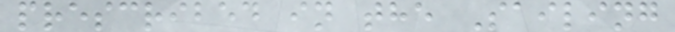prescribed in the Sailing
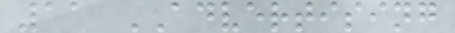11 ADVERTISING
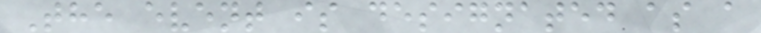The event is designated as a
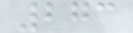273
